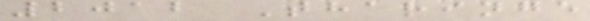2012 Tharinge
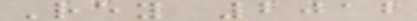Rey 2012
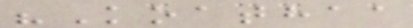"Koathaa
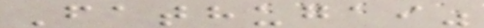Fathugai"
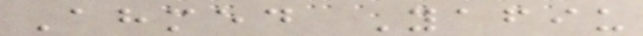Ahmed Yafiu
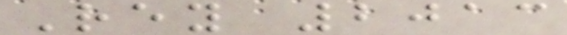Rey 2013
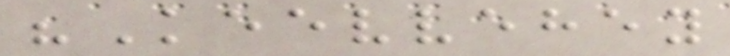"Keevvehey
